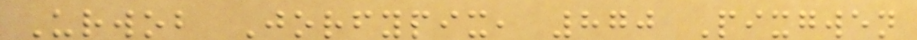Urwob Jorfypix, 870 Pixgwen
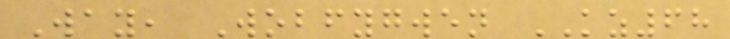Way, Wobfygwen KZ68
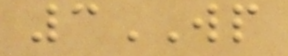3WP
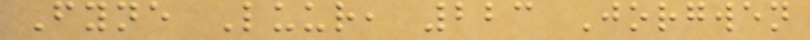Fyne Luur, 223 Jorgwen
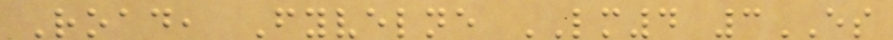Road, Fyvelne LM4 3ES
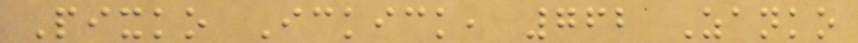Pixko Ickick, 762 Zanko
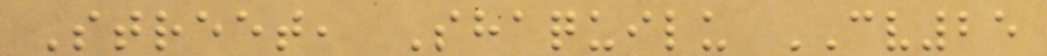Street, Shaquilu CV25
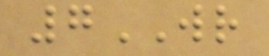7WR
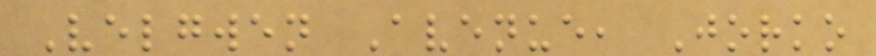Velgwen Avenue, Jorko
